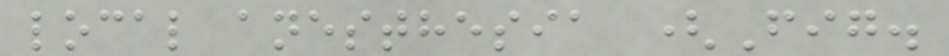local anesthesia (Fig.
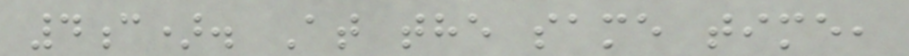4c). At the same time,
